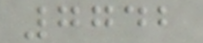7742
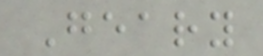Geary
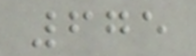675
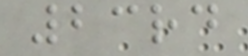23rd
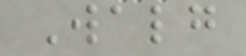Walg
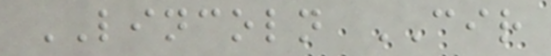LINCOLN CIR
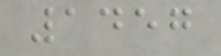1457
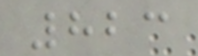823
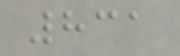831
